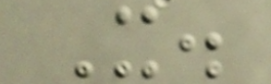X.
